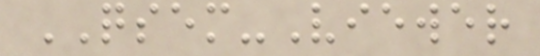QSEM-Viewer
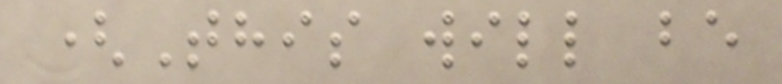(This will be
